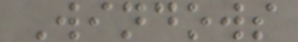Windows
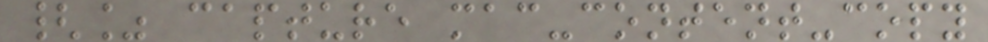{% capture mac-content-copy
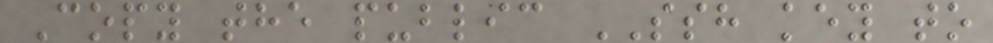Copy the public SSH key to
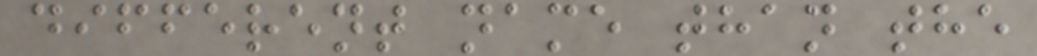different name than the
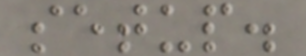setup.
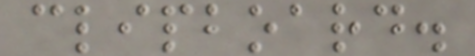clipboard.
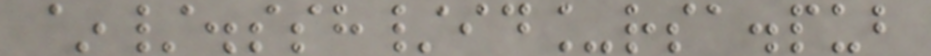~/.ssh/id_rsa.pub
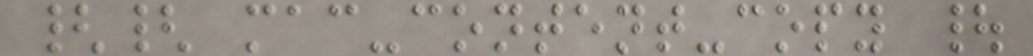{{ mac-content-copy |
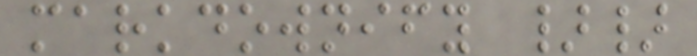markdownify }}
